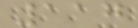117
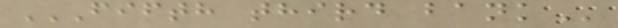FIFTH THIRD BANK
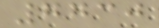7730
